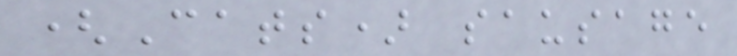(Cats) sausage
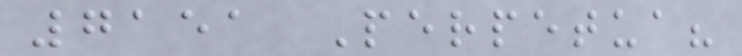7151 Perpetua?
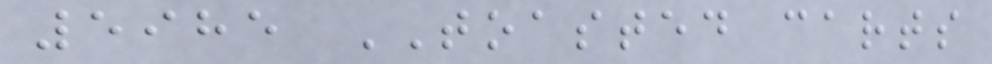5985 TOASTED carts
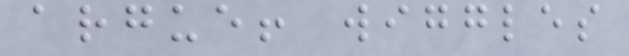argue! wiggles
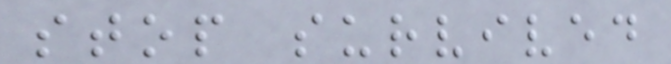stop survived
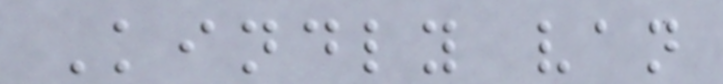Kindly van
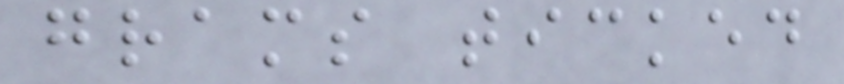grams ticked
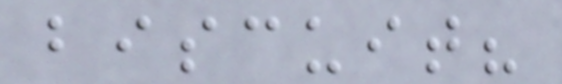biscuit?
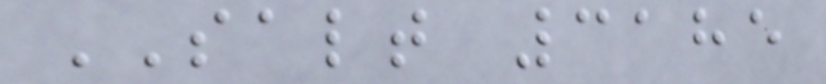SALT 3185
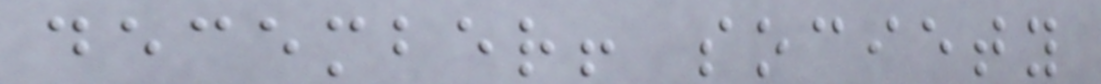december! society
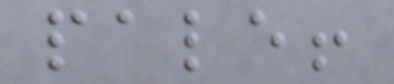pale!
